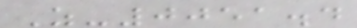Z-0051.4
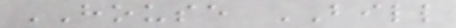HOUSE BILL
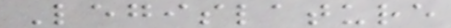Legislature
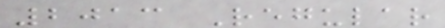2013 Regular
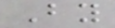By
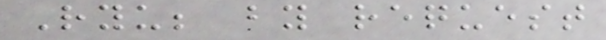Ryu; by request
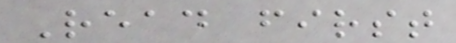Read first
